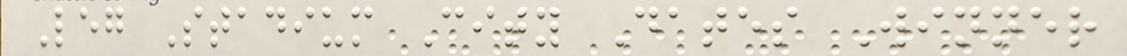Leg Stadium City Dates Winner
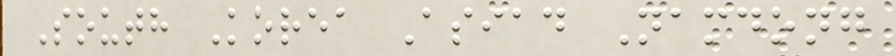South Korea Asiad Namdong
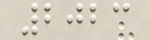2023
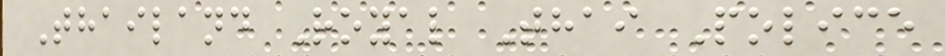Thailand Royal Thai Police
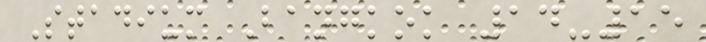Stadium Bangkok 14-15
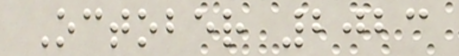October 2023
